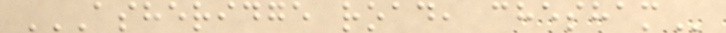ASHERIDGE ROAD, CHESHAM
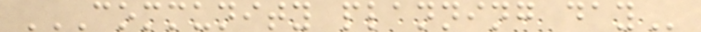COMMUNITY PLANNING DAY
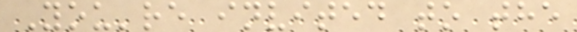You're invited to the
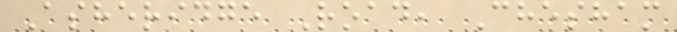Asheridge Road, Chesham
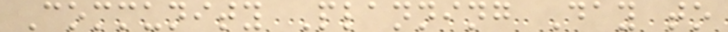Community Planning Day to
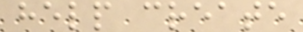help create
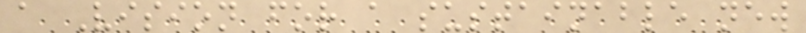a Vision for a sustainable new
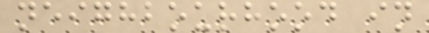neighbourhood in
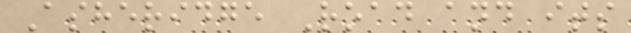Asheridge Road and its
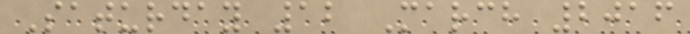Saturday 12 March 2016
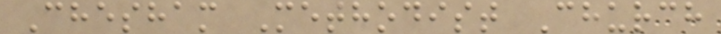Chesham Methodist Church
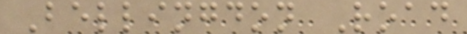Bellingdon Road
